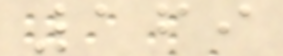169
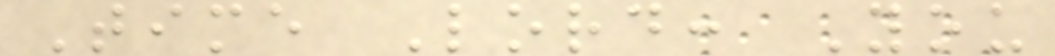Time Lord: You
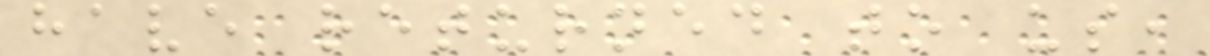have returned to us,
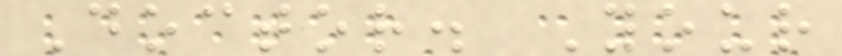Doctor. Your
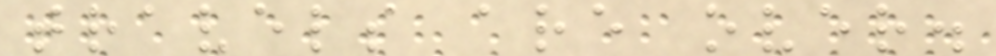travels are over.
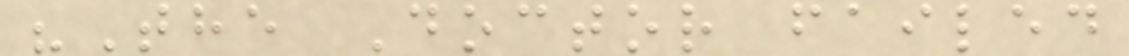"The Doctor failed
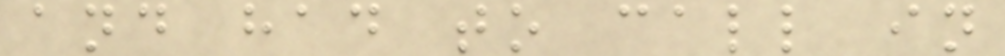and had to call in
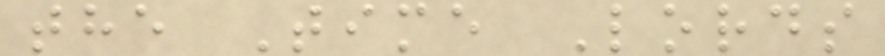the Time Lords
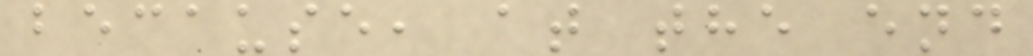because, at the end
